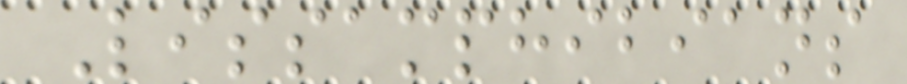Lissamphibians
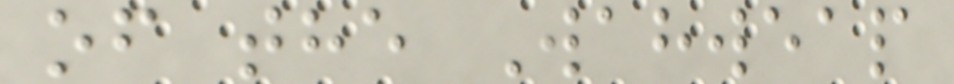of the Wahweap
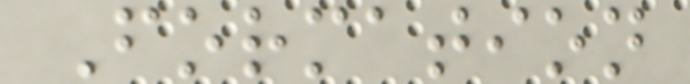Formation
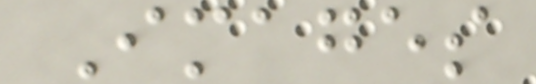Images
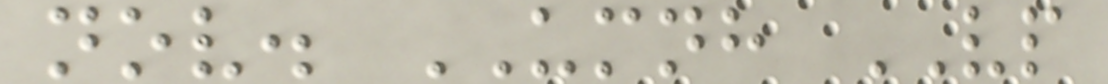nov. UMNH VP
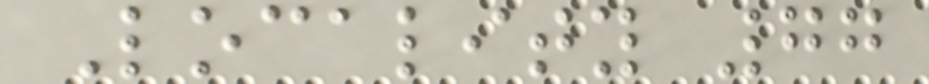Locality 77
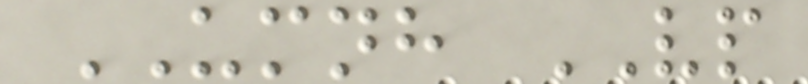UMNH VP
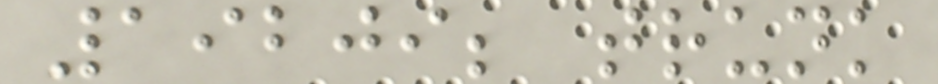19209; trunk
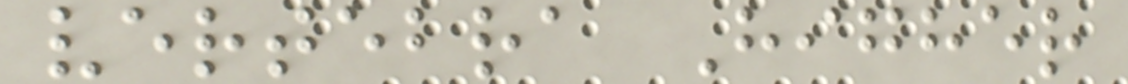vertebra Higher
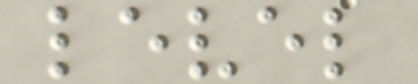level
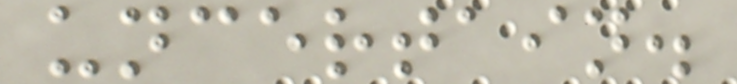uncertain.
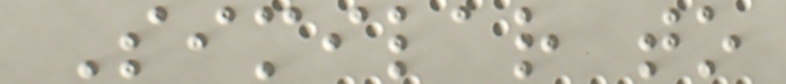Similar to
